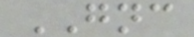GNC
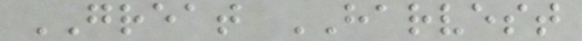GREAT HARVEST
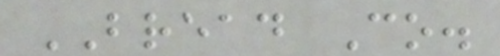BREAD Co.
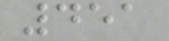451
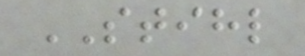STIHL
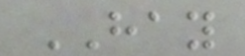HAY
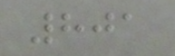801
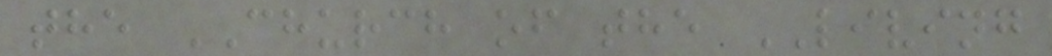the CHURCH of the LIVING
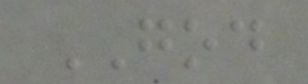GOD
